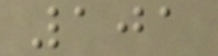101
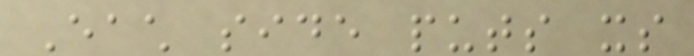Each side puts its
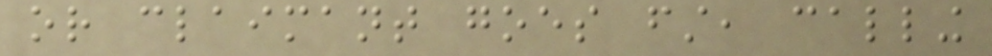or claimant goes first, calling
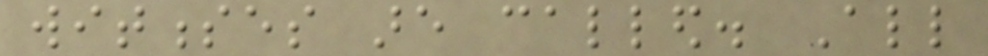witnesses are called. All
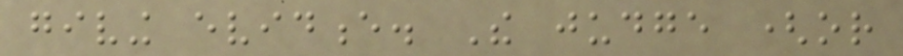giving evidence. The judge (or
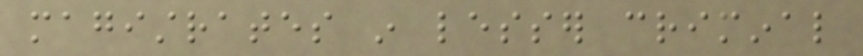magistrates in lesser criminal
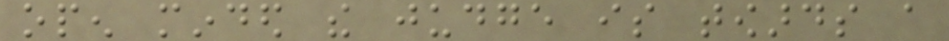open minded the judge is towards a
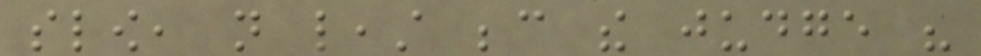slow, not least because the judge his
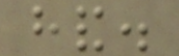hand.
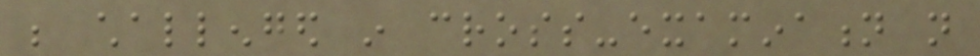be challenged in cross-examination not
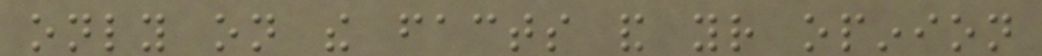only on the facts and your opinion
